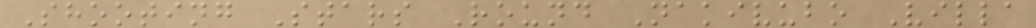Shooting Stars Round Nakivubo Villa
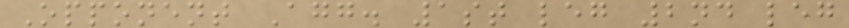Opponent Agg. 1st leg 2nd leg
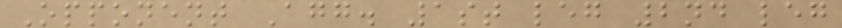Opponent Agg. 1st leg 2nd leg
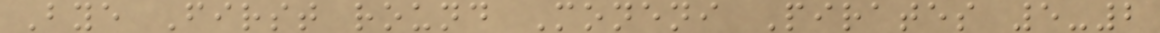Bye First round Moneni Pirates 5-2
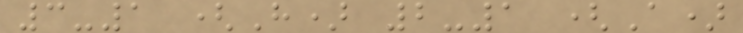3-1 (H) 2-1 (A)
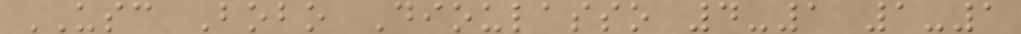USC Bobo Dioulasso 4-1 1-1
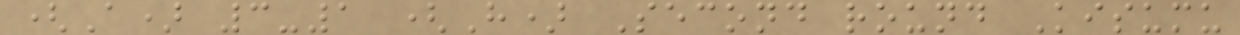(A) 3-1 (H) Second round Kisumu
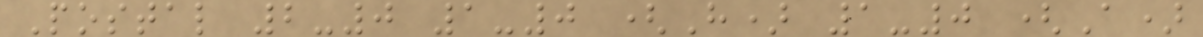Postal 2-0 1-0 (H) 1-0 (A)
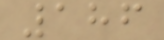186
